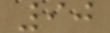90
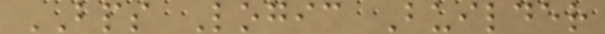BPS Logic Builder
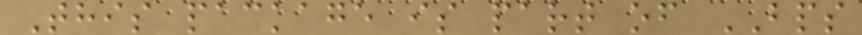This package is part of BPS
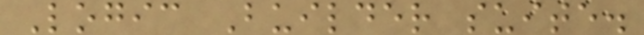Logic Builder suite.
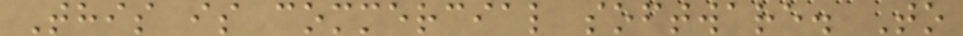This is commercial software. To
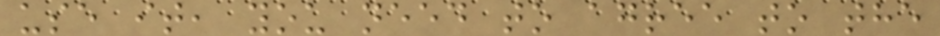use it, you need to agree to the
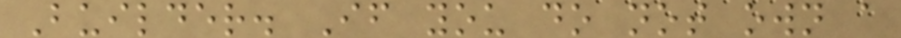Builder. If you do not own a
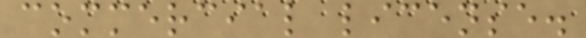commercial license.
